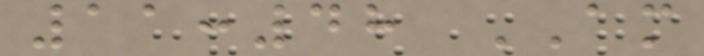11:48 AM
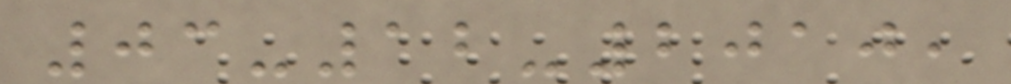03-12-2010,
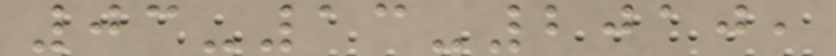03-13-2010,
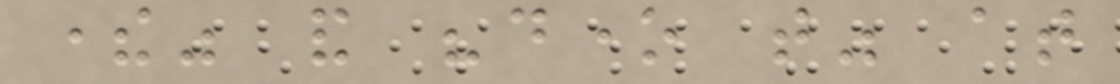there" and "done that" at
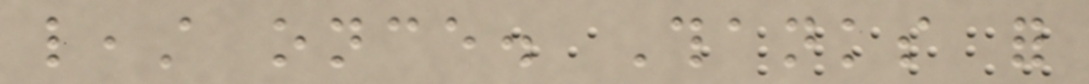least once. Thanks for
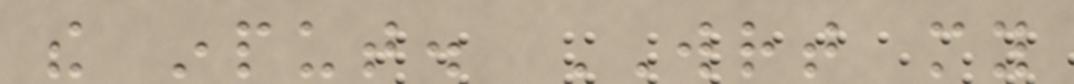the input. WRT my
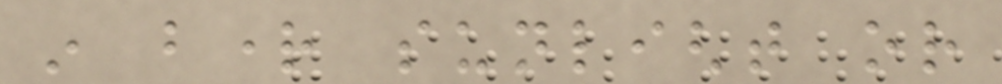in bright sunlight or
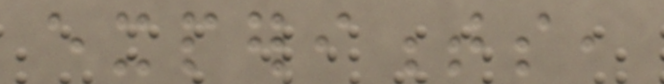experiments,
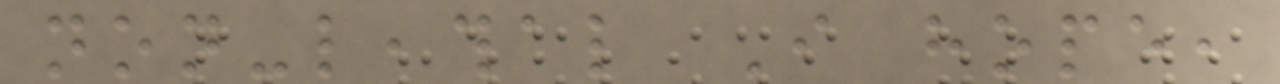non-leathal I hope,
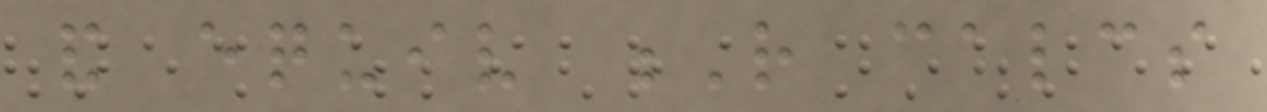and equiv R calcs
